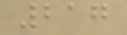217
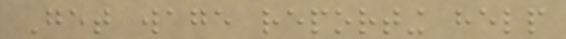Get wage reporting help
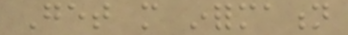Get more information
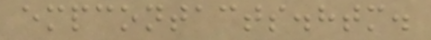empcontacts.htm.
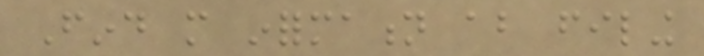Find more information about filing
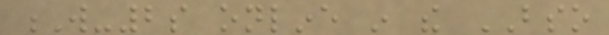W-2s online in the BSO
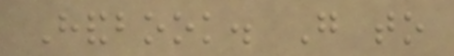Handbook. Go to
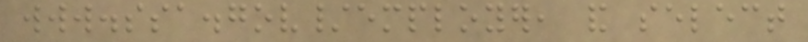www.ssa.gov/employer, and select
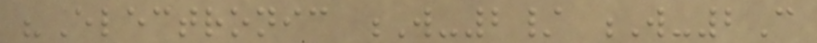"Electronic W-2/ W-2C
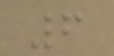6
